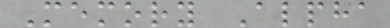Memory Alpha
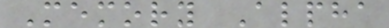Memory Alpha
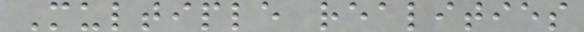Multiple realities
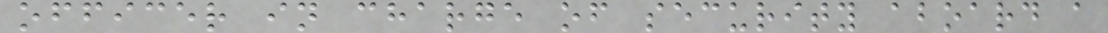officer in charge of security aboard a
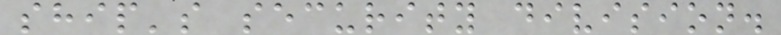ship's security division.
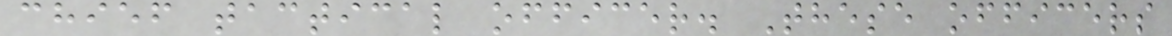chief tactical officer. These officers
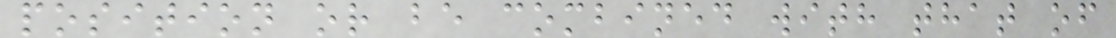position or be combined with that of
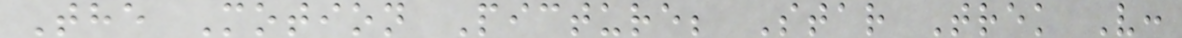The Motion Picture; Star Trek V:
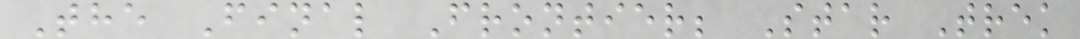The Final Frontier; Star Trek
